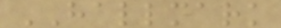HALLMARK
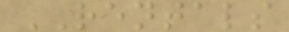RENTALS
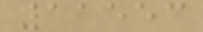11553
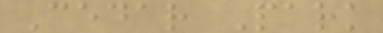Cedar Park
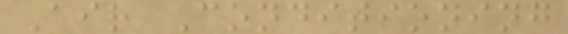Air Conditioning
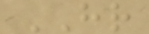HR
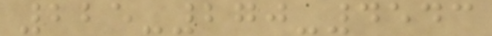225-270-4543
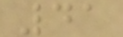41
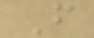F
